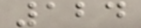124
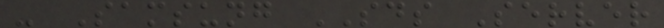- Samsung SDS Server
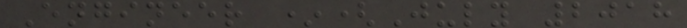Engineer *(July 2018
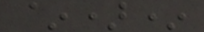~)*
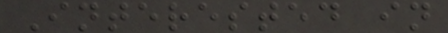Interested in
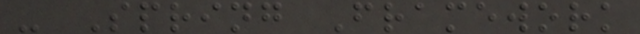- Spring Framework
